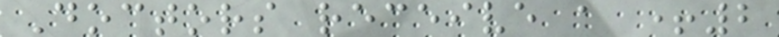Doctors receive a +2
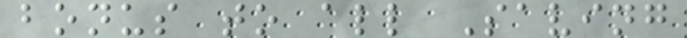bonus to all Saving
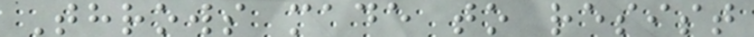Throws made to resist
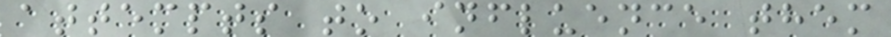attempts to influence them
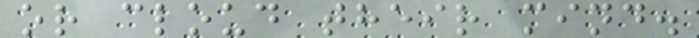or cloud their mind.
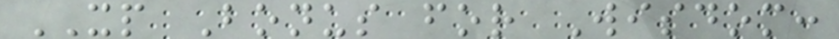XP Bonus for Wisdom:
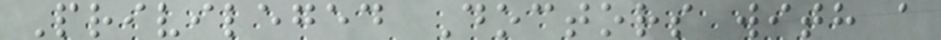Privileged Doctors with a
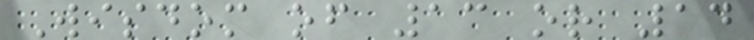Wisdom of 13 or 14
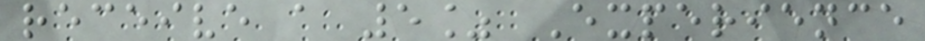receive a 5% Experience
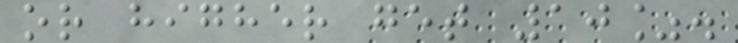or higher get 10%.
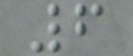6
